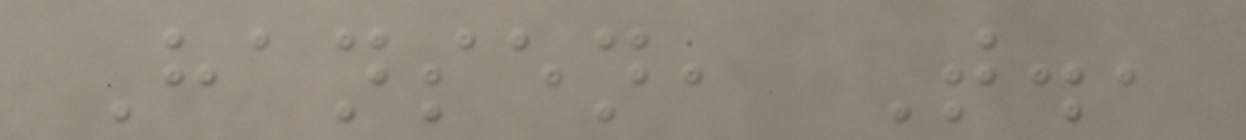Hansen, T.,
